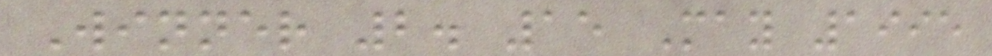Winner 2. 15 May 1995
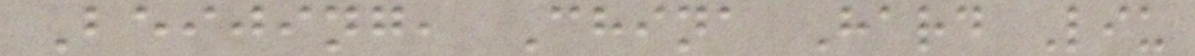Beijing, China Hard Liu
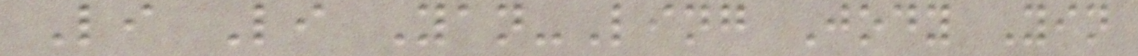Li Li Yan-Ling Jody Yin
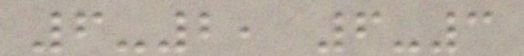6-2, 6-3
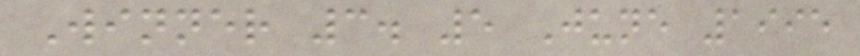Winner 3. 5 June 1995
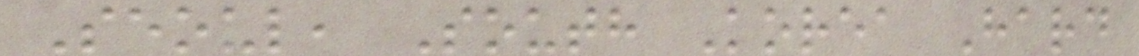Seoul, South Korea Hard
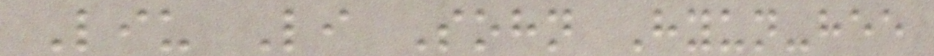Liu Li Sohn Hyun-hee
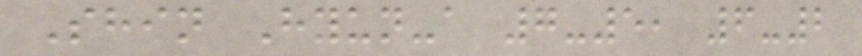Shin Hyun-a 7-5, 6-2
